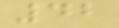42
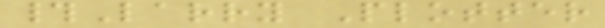#Larry Plotter
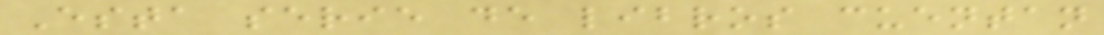Esta serie de libros cuentan
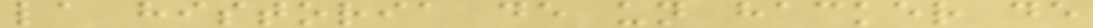la historia de un hacker de
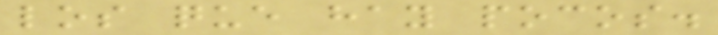los que hay pocos.
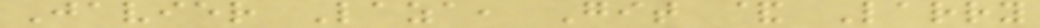Javier Laza, Git & Larry
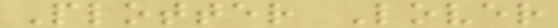Plotter Lover
